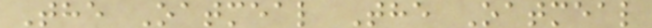The Oatmeal The Oatmeal
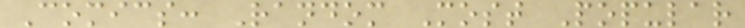Comics: Random Most Popular
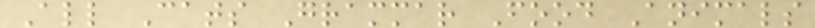All Cats Grammar Food Animals
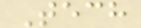Tech
